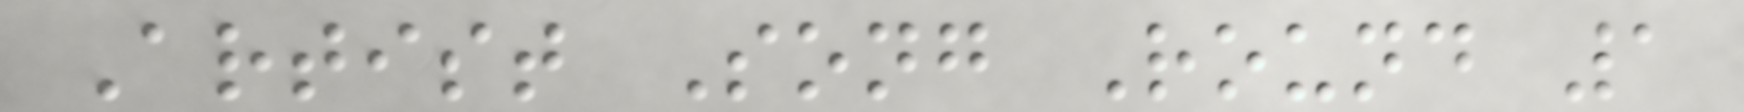Artist Song Round 1
